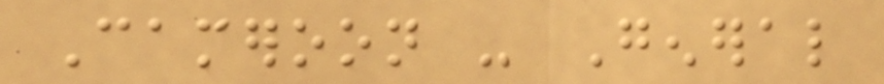Cameroon - General
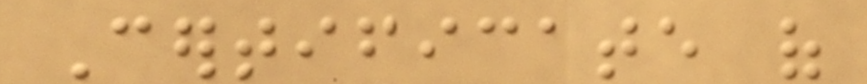Certificate of
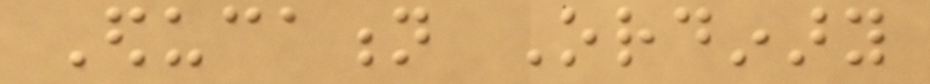Education Ordinary
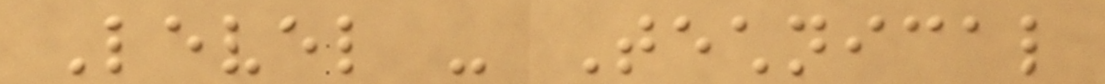Level - Technical
